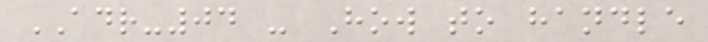ADR-04 - How to handle
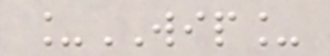_WIP_
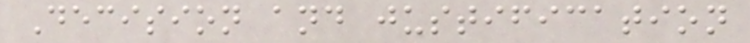Decision and justification
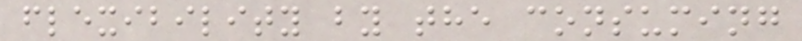flexibility by the consuming
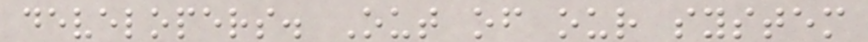developers. Out of our system
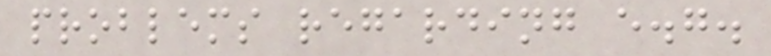problems regarding e.g.
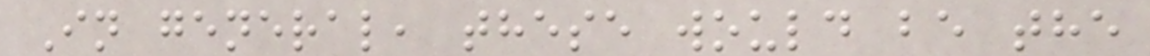In general, these would be the
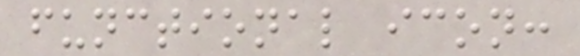functional icon:
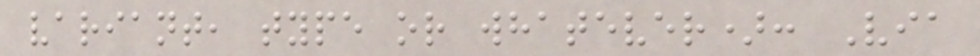variant, type or whatever): Via
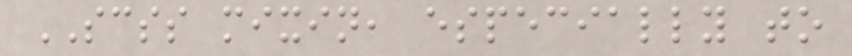SCSS mixin, especially to
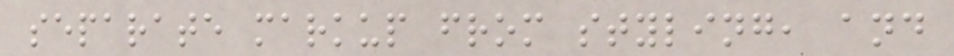separate markup from styling, and
